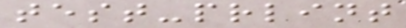test-prlint
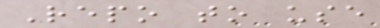Repo to use
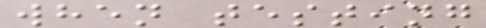when testing
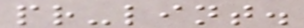pr-lint.
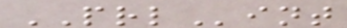PRLint
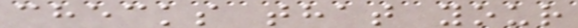checks that your
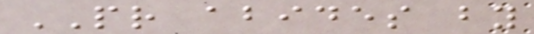PR abides by
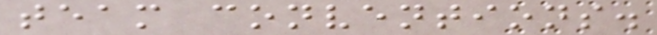team conventions.
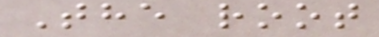The root
